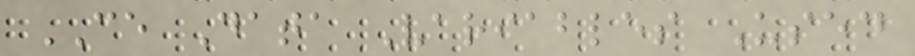CE Data Variables Used
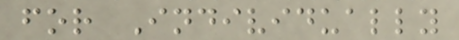for Individually
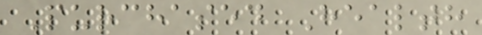Purchased Health
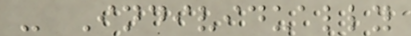- Individually
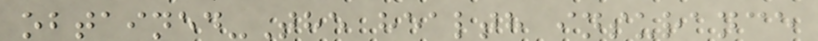obtained-The health insurance
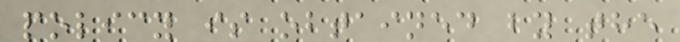policy is obtained by the
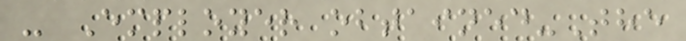- Employer obtained-The
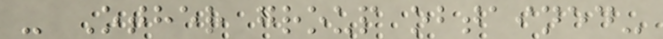- Other group obtained-
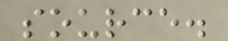source.
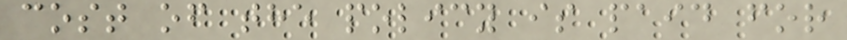cost of the policy is paid for
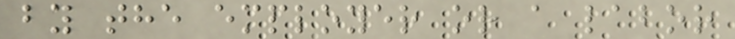by the employer or a labor
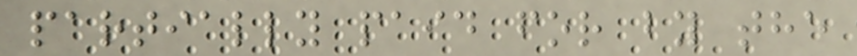partially paid for by the
